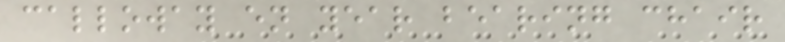calloway en year bearing chair
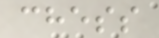chess
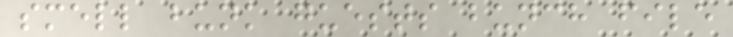smell bunk guests bunch file
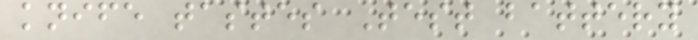knife tastes Test battery
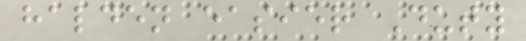halden easier Duty
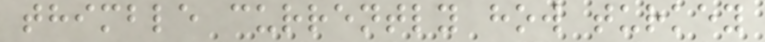thimble currently how turkey
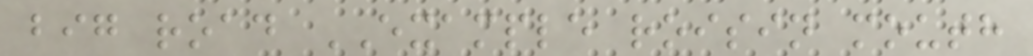big road EXAMPLE roisin mouth
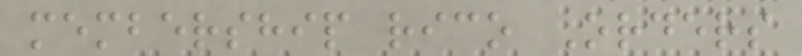membership rico Orders
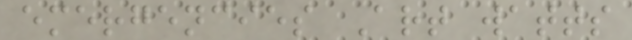emergencies Art watts
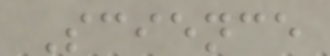Science
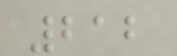212
